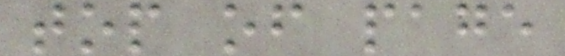top of page
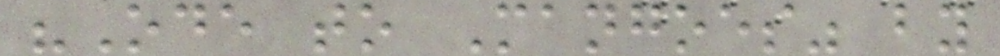"Ode to Mangoes" by
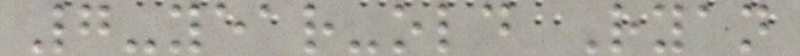7-year-old Ryan
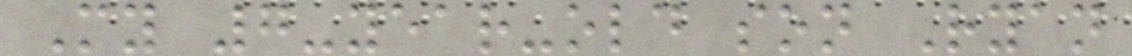My 7-year-old son Ryan
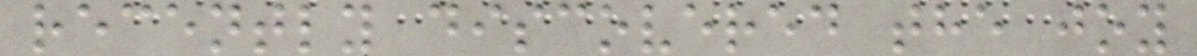recently discovered the joy
